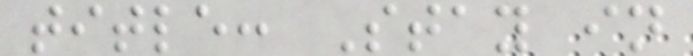title: Stay in
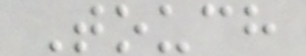Touch
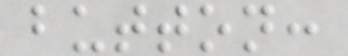button:
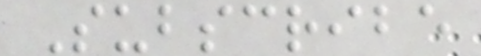Subscribe
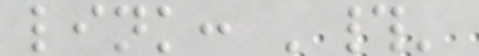link: '#'
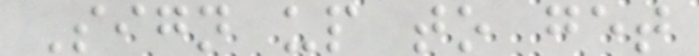Sign up to get
